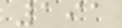191
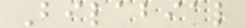Bilabial
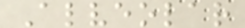Alveolar
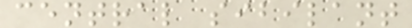central sibilant
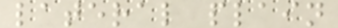lateral plain
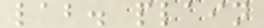lab. plain
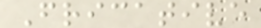Fricative
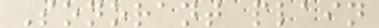Sonorant plain
